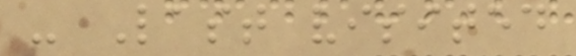- Last visited
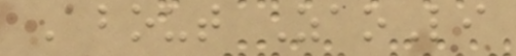About ZaoLi
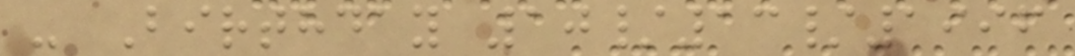- Birthday 10/13/1996
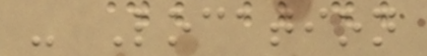- Location
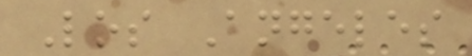Los Angeles
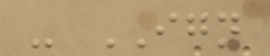- IGN
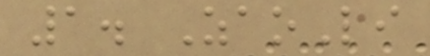1. ZaoLi
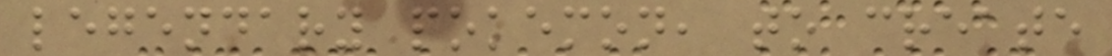legendary pokemon, to create
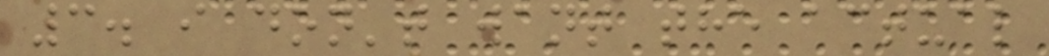3. i don't want the actual
